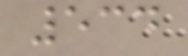534
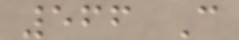566 C
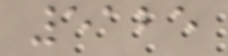5125
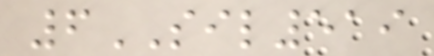6SIL519
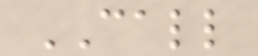CALL
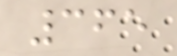365
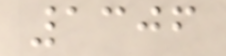1306
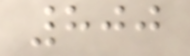800
